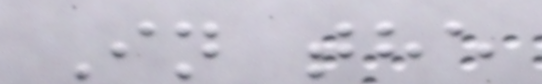In the
